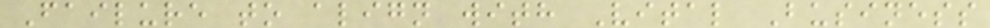Failure to align with Vital Business
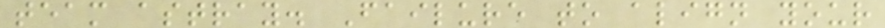team astray. Failure to align your
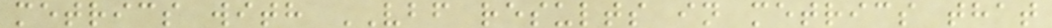metrics with VBF results in metrics that
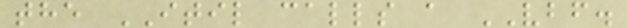the ITIL calls a VBF.
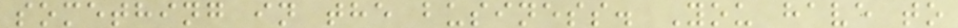something in the business. You have to
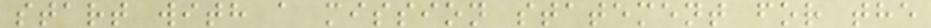start with a mission statement for the
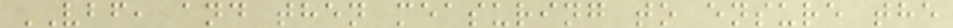VBF, and then measuring to ensure the
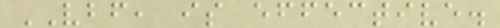VBF, is effective.
